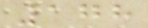178
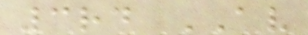3rd AV
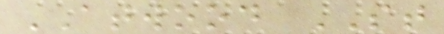ATWOOD ST
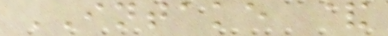INTAKE &
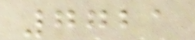7721
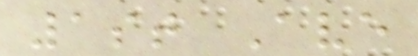1st Ave
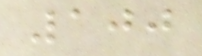100
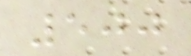500
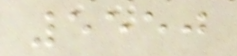5550
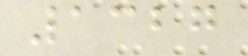1327
